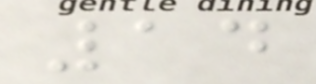14
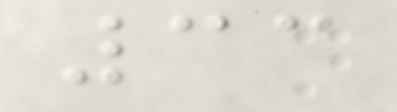33
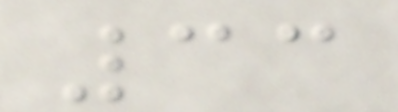33
